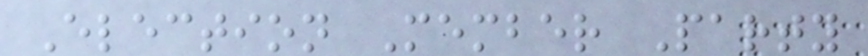Election Member Party
